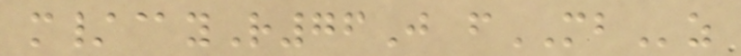m/@yR76J fMBz
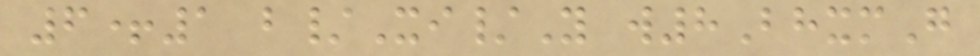6+1 b/Xi/Y w8BhxmG
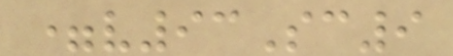=v93Sc9
